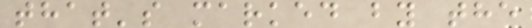that's marked by the
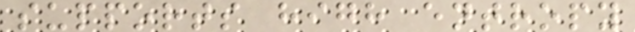supports high entropy
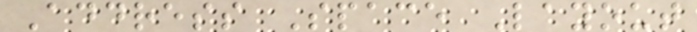Address Space Layout
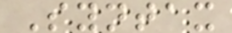Syntax
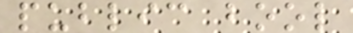public bool
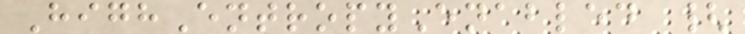HighEntropyEnabled {
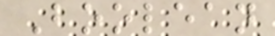Boolean
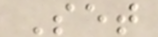Set
